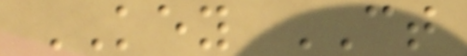KEY CT
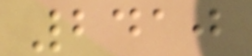2410
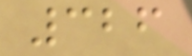326
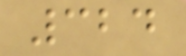324
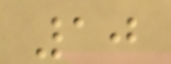10
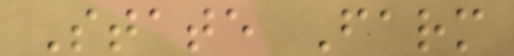State Farm
